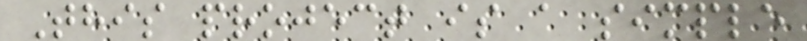This project is a simple
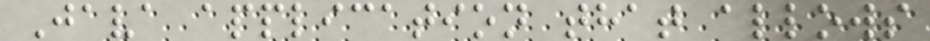Java application that allows
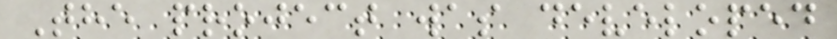The project was developed
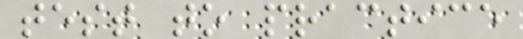test to practice
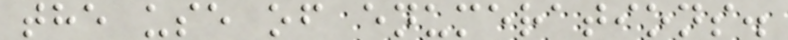the use of enumerations.
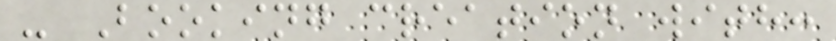- Booking creation with:
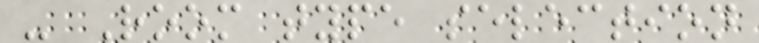- Room type selection
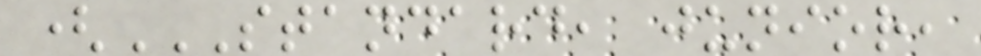(STANDARD, JUNIOR,
